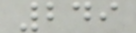249
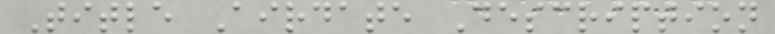Title Airdate Description
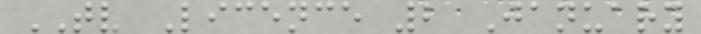TV Licence 2 January
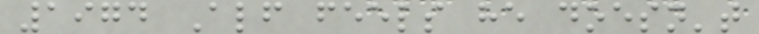1974 Alf feels he doesn't
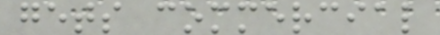gets commercial
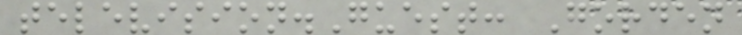television.Guest: Gorden
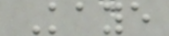Kaye
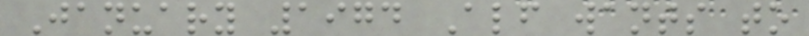January 1974 Alf wants to
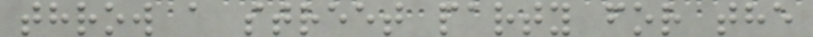throw a street party for the
